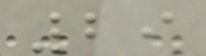29
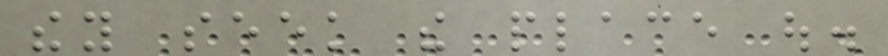they seek the place out.
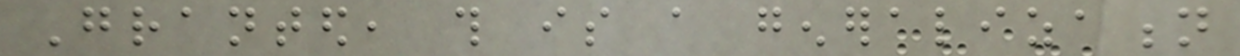Granted, this is a generalization
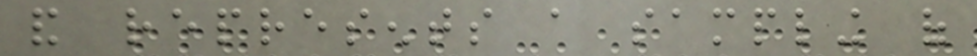and represents a sampling of
